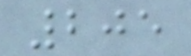205
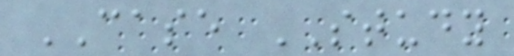CASE STUDY
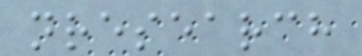nresearch
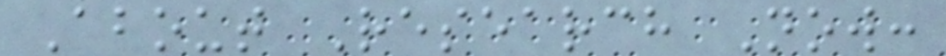About Research Now:
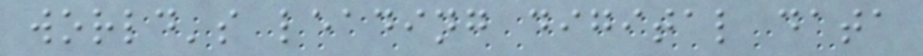world's leading digital data
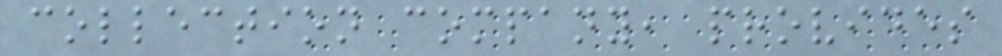collection company, provides
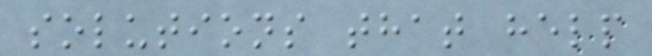solutions that help
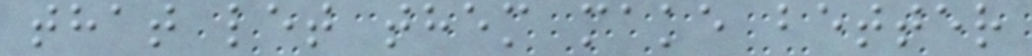that let them make better
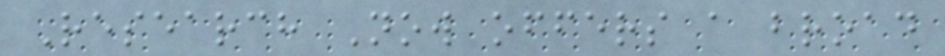Research Now offers a broad
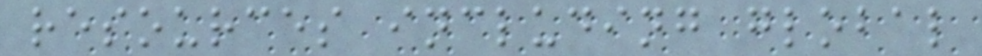resources including global
